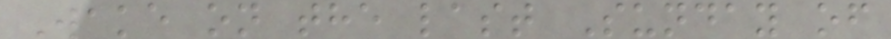Wake on the last Sunday of
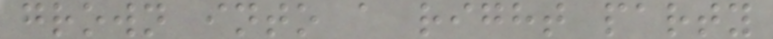grown into a right party
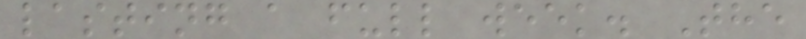lasting a full week. The
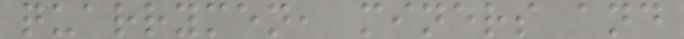quarrymen, miners and
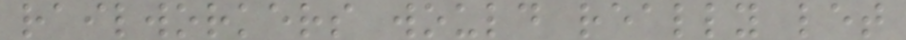railworkers would really let
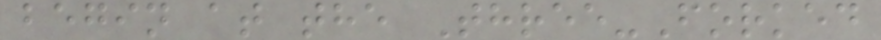begin at the Three-Forked
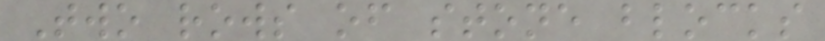Two rows of stone blocks
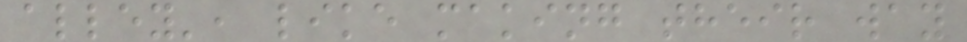alley', like making their way
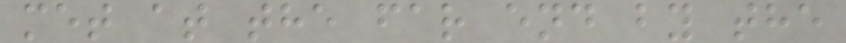met at the far end by the
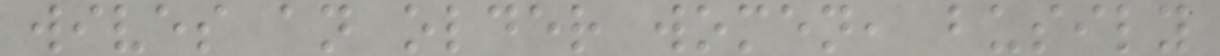wives an older women, busily
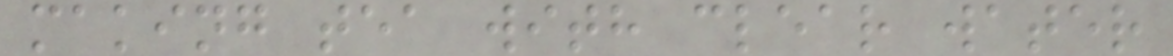making tea with clear water
